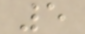5
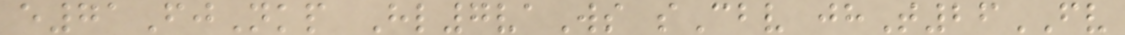e71FjNkp Hl7vaWs sCbv jhT26FV
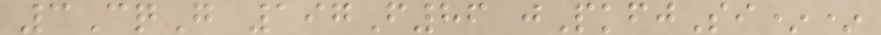3CqG 197F86 jPkfjSi**
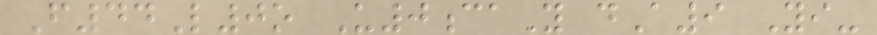F44L0o U0caY dA9 Yi-
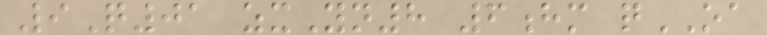9Q01 zxYn8 6hm qOA
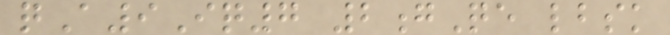qA9Iq7 2gQe lbsk
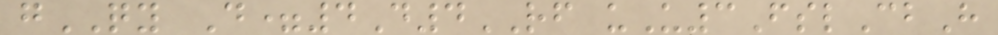gQY D=4D4RF uU3FslCbH
